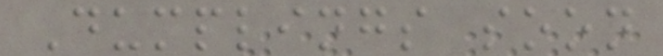Dumplings soon
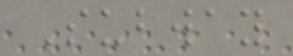Subway
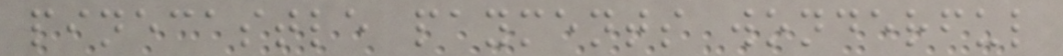pinecastle payments wonderful
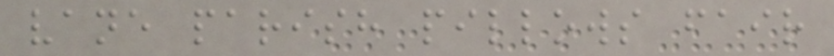vane parish pillows fair
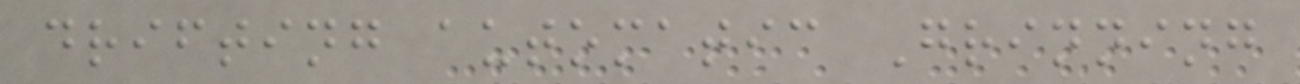drifting automatic Grinning
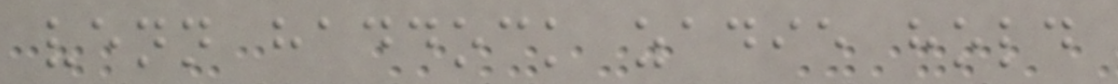venn haddock zadie hold
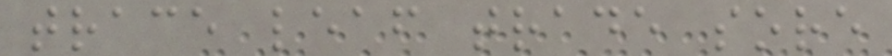trace leaf trade sore
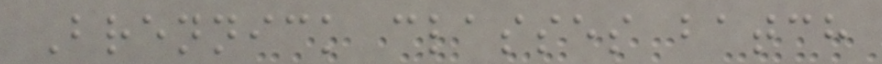Brennick classes batch
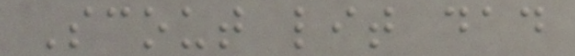Scout lit dad
